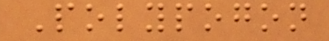Polypogon
